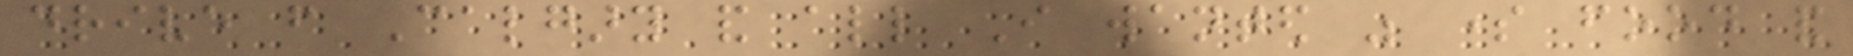drive from Calgary and all I wanted was some food and
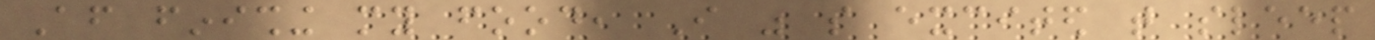After finishing my food, I was so excited that sleep
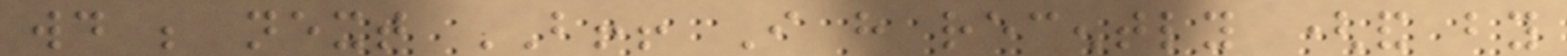would be next BUT!! I have recently (and by
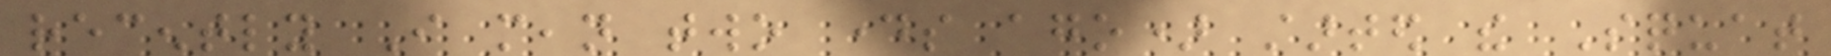recently I mean two days ago) started the Squat
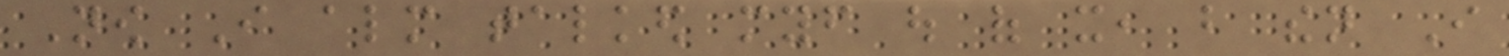Now I almost talked myself out of it, but then I
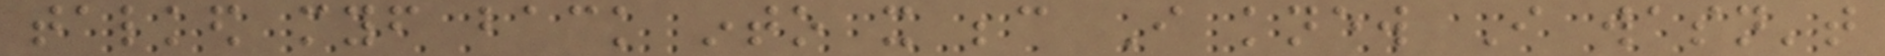talked myself back into it because I knew I wasn't
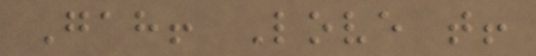Gah! Love that!
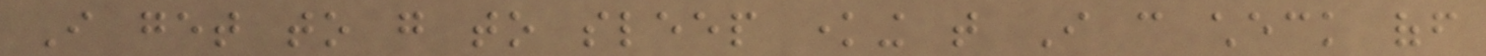I get to go to sleep knowing that I can check off
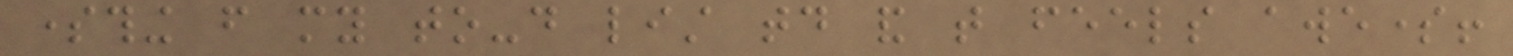something from my to-do list today and that feels awesome!
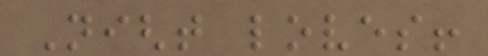Night loves!
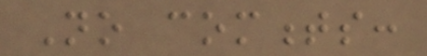No comments:
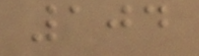104
